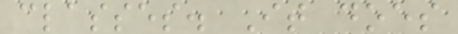classes. It does
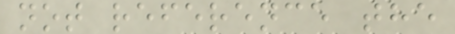not reference the
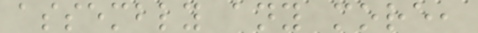assembly any more,
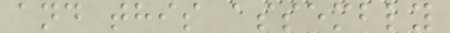and this assembly
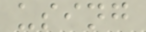using
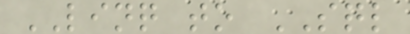LINQ to SQL
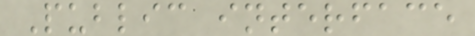Public interface
